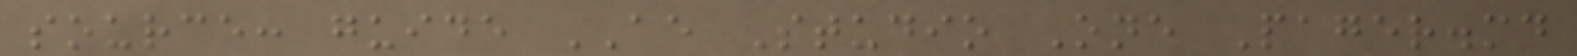source: guide AE Studio One Pager.md
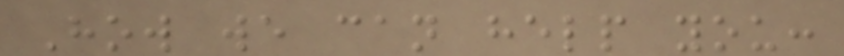How we can help you:
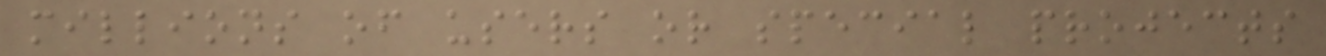millions of users or special projects
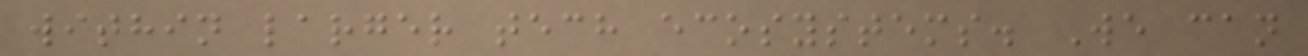within larger tech ecosystems. We can
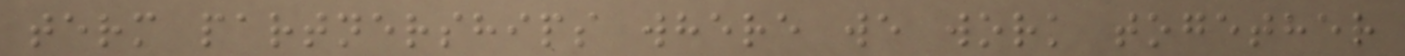term partnerships where we work together
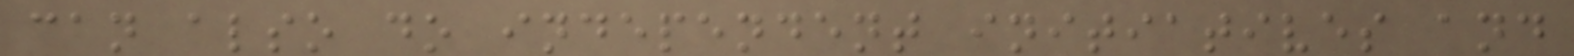can also do independent initiatives and
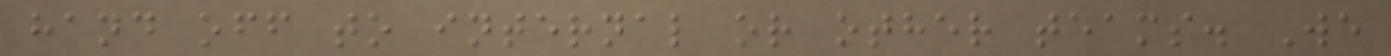hand off to internal or other teams. We
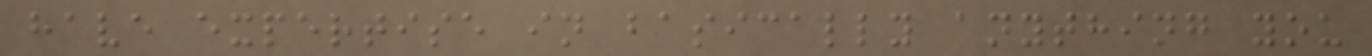have expertise in basically anything you
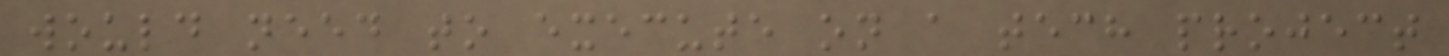would need to execute on a tech project
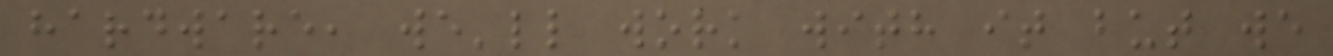hardware, we'll work with it but we
